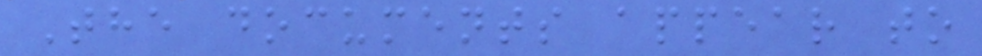The documents appear to
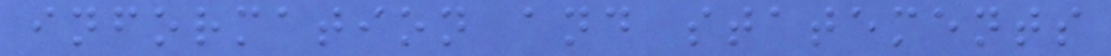information and statements
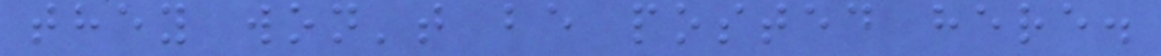they won't be posted here.
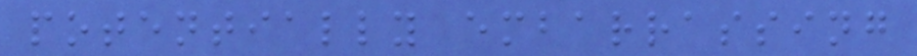potentially embarrassing
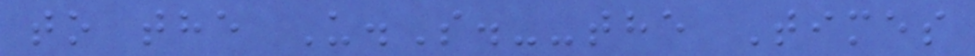to the U.S.--the Times
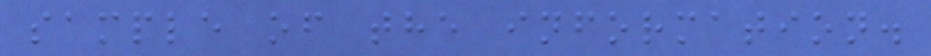sample of the information.
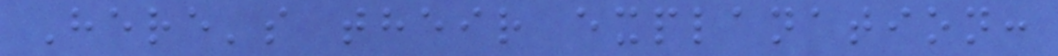Here's their explanation:
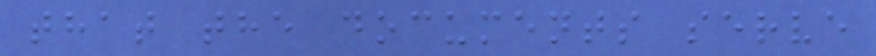that the documents serve
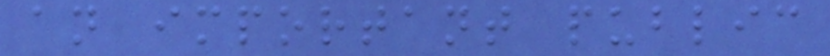an important public
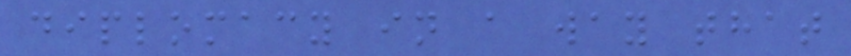diplomacy in a way that
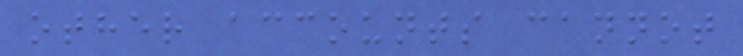other accounts cannot
